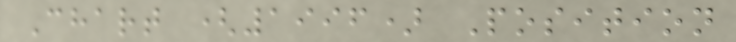Chart (1996) Position
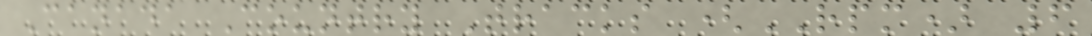Canada Country Tracks (RPM) 6
